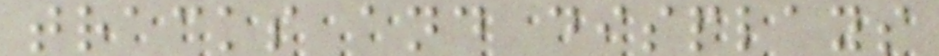tracks and displays
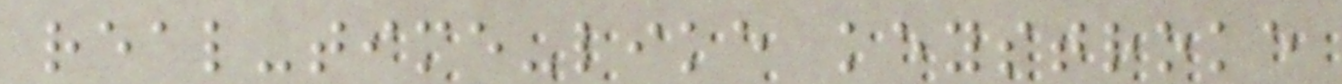real-time-like keystroke
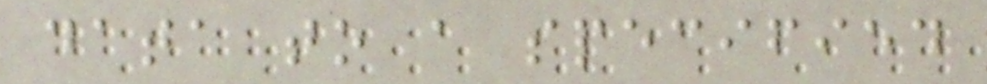data to a specified
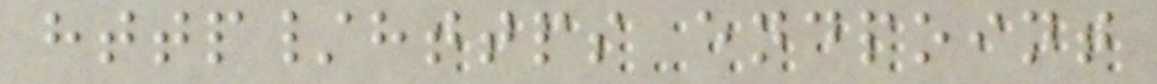http/https endpoint
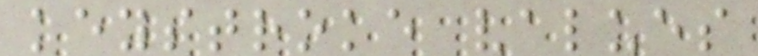keystroke values
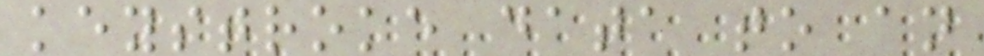keystroke data to an
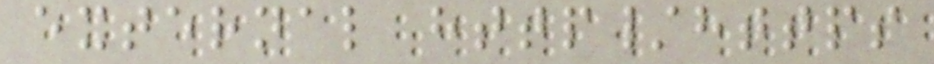external http/https
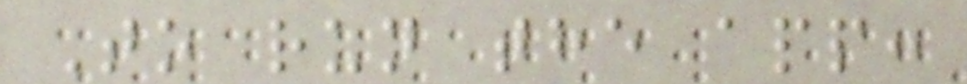To run the app:
